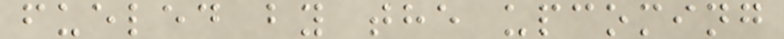fueled by the upcoming
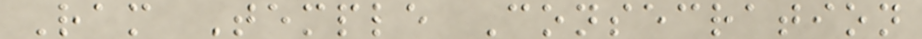Ram Temple Consecration
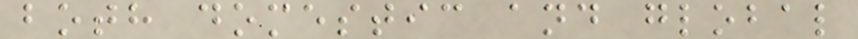both domestic and global
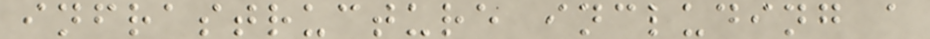infrastructure including a
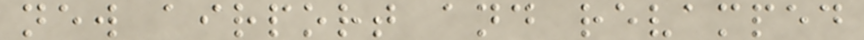new airport and revamped
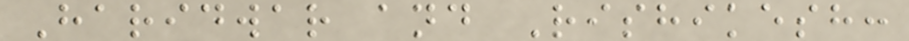Haridwar and Rishikesh:
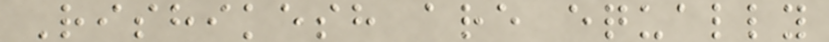Rishikesh are equally
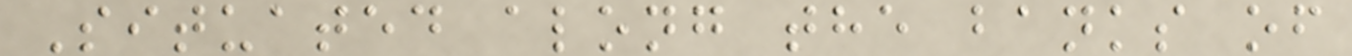Situated along the banks of
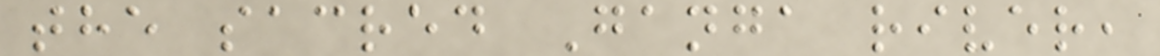the sacred Ganga river,
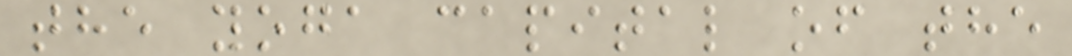the yoga capital of the
